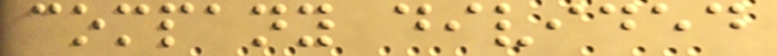company divided
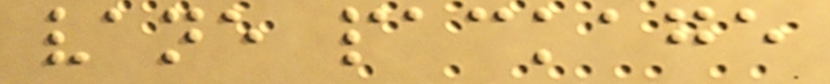vane package
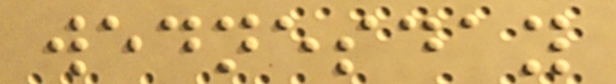wednesday
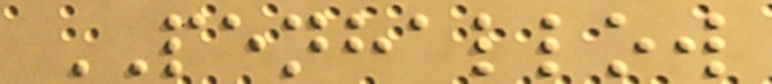PENHALLOW
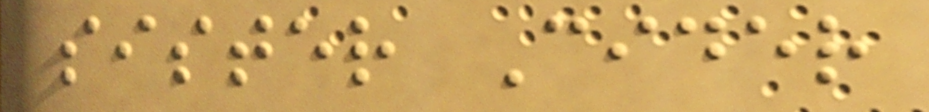sister Cider
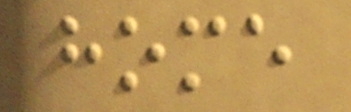home
